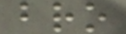bro
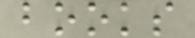books
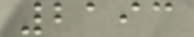2193
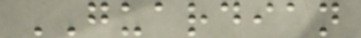GUARDIAN
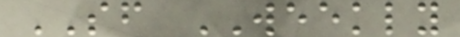SF WEEKLY
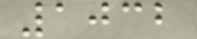1032
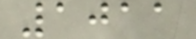1011
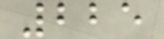225
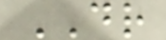DR
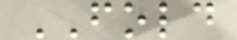FOLD
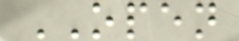OPEN
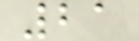21
